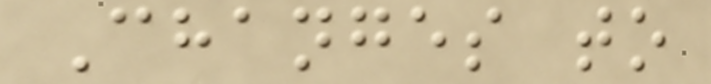Changes to
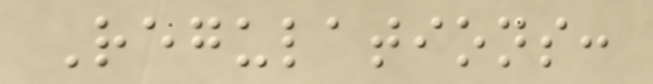Regulations:
